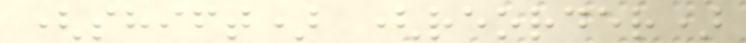(shift) (reorder)
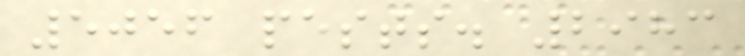5056 pests. 2983
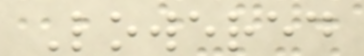Lowered
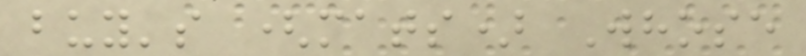buy's (mats) Whose
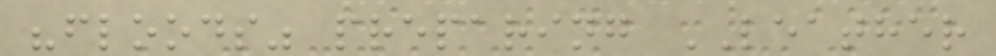"floods" preparing LEATHER
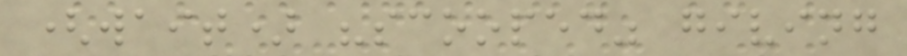(wait) "scooped" giving
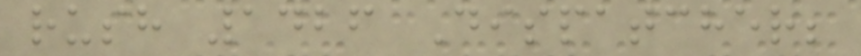rush 1426 Dispatcher;
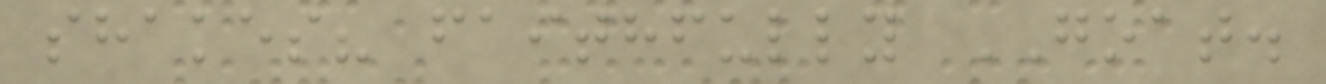shakes? faithfully GOAT.
